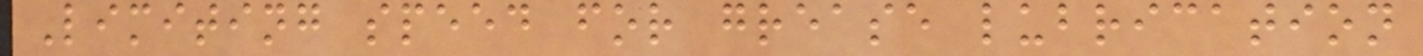Limiting speed for grease lubrication
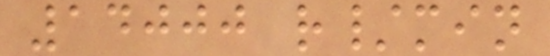14000 r/min
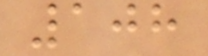108
